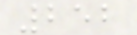252
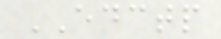EDCTP
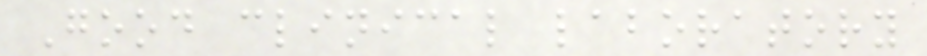Good clinical laboratory
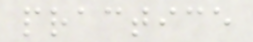practice
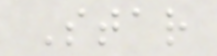Star
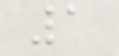1
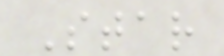Star
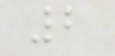2
